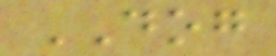DOG
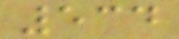534
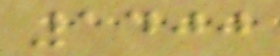1400
